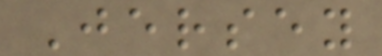Jersey
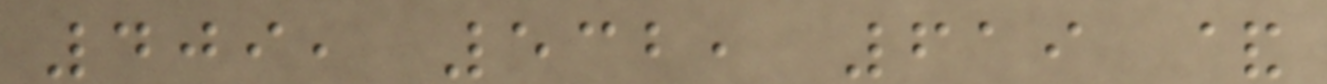409, 532, 619 &
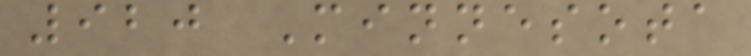920 Minnesota
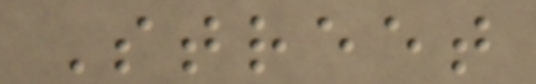Street
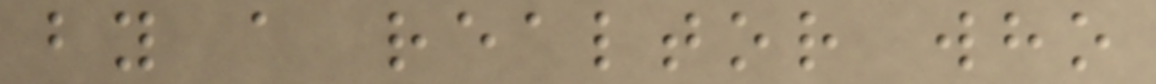by a realtor who
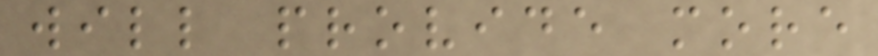will provide more
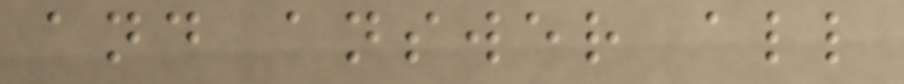and answer all
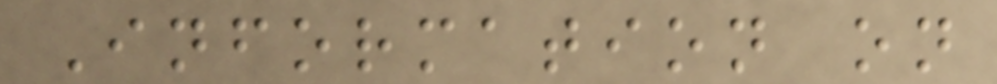Information on
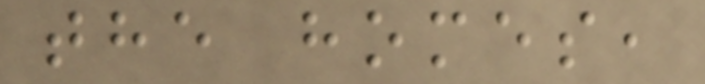the homes,
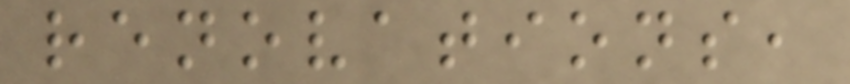renovations,
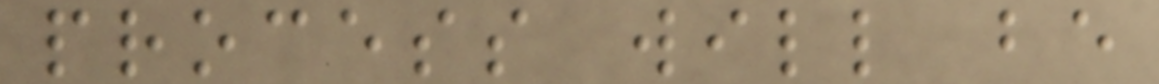process will be
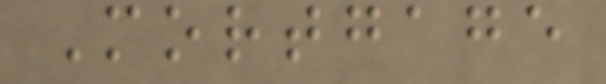Mortgage
